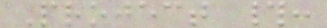Project #:
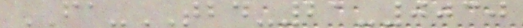FA-TBD-21-0030
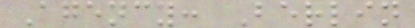Agency: Berlin
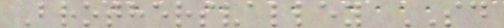Brothersvalley SD
